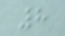8
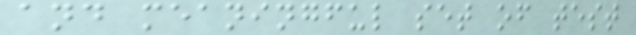and meaningful set of test
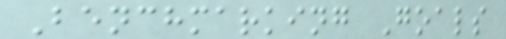Benchmarking Goals
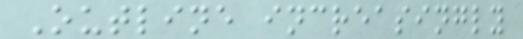Outline increasingly
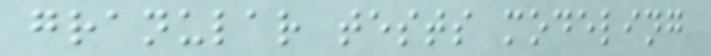granular tests modeling
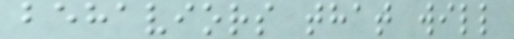behaviors that will
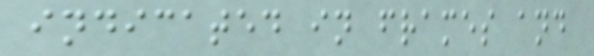indicated in frames and
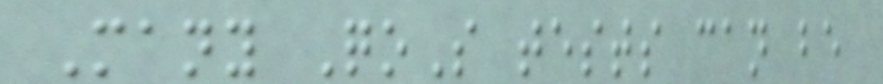Many QoS tests can be
